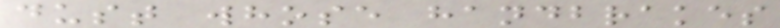dust whose handbrakes
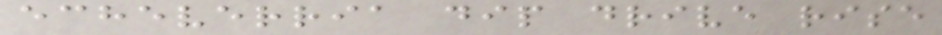echeverria dip drive rise
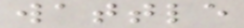wattle
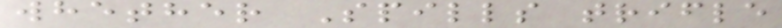whether Spills trifle
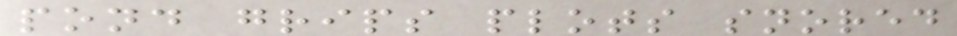pond grips plots snored
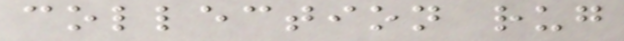collection rug
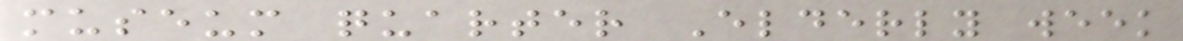museum quarter Elderly week
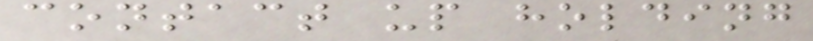contact up holding
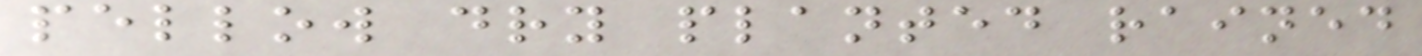pellow dry planted rained
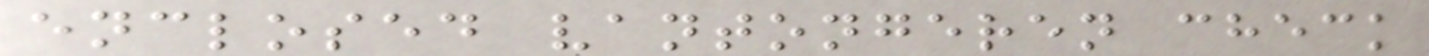enclosed vantongeren check
